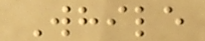While
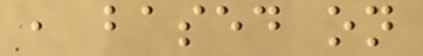, based on
